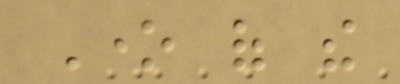One of the
